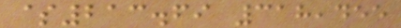$213.69 318,455
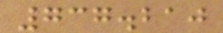737.210
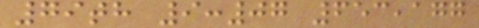79th 9:07 653,177
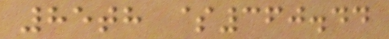85th $360.44
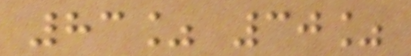83% 30%
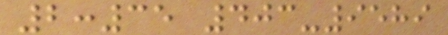2:35 403-9589
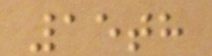15th
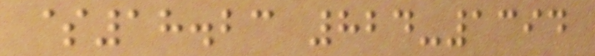$18.23 824-1394
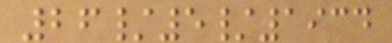26/5/1934
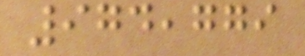974,779
